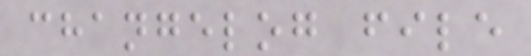changelog file
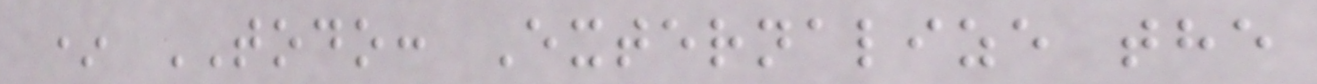* TODO: Externalize the
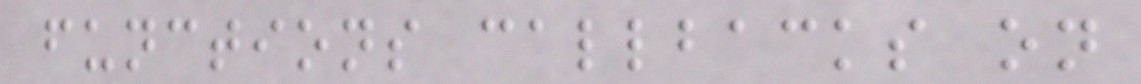functions callbacks on
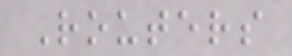Routers
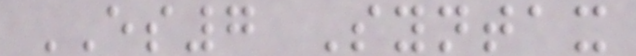ES7 Syntax
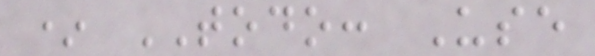* TODO: Use
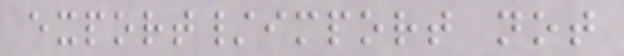export/import not
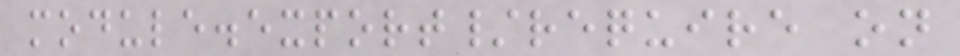module.export/require on
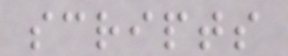scripts
